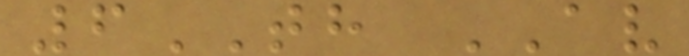6TH AV
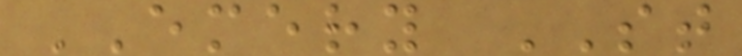EMERY ST
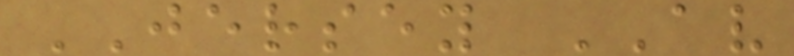JERSEY AV
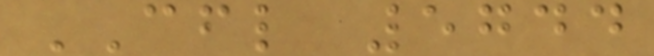CFL 5744
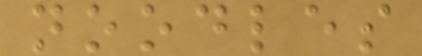noodles
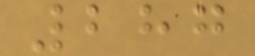287
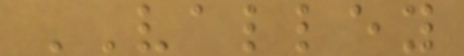VALLEY
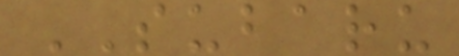SUBARU
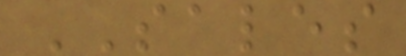SALES
